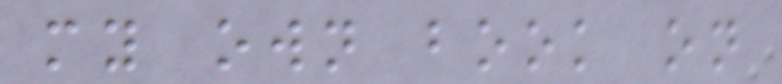my own book on
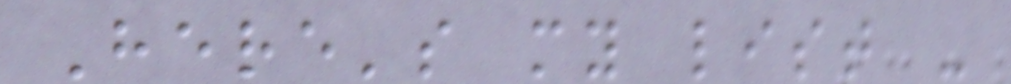Here's my list -
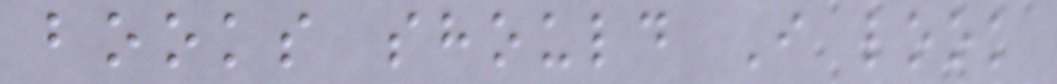books should I look
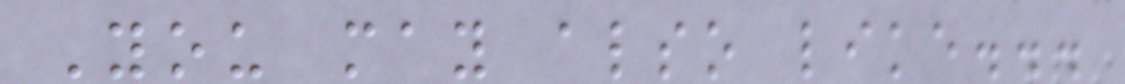You may also like...
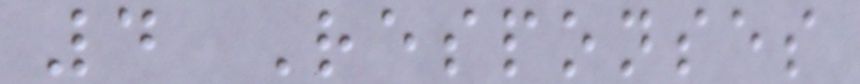4 Responses
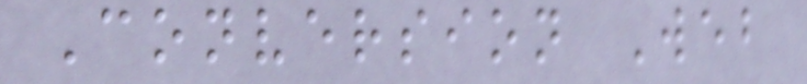Conversion Web
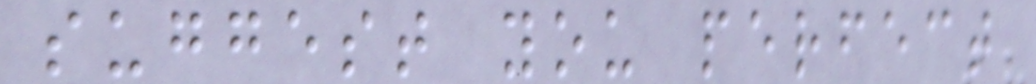suggest you perfect
